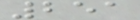251
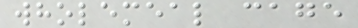wholemeal cage
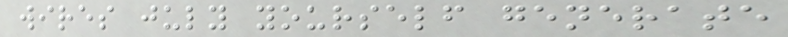wires july yourself generate
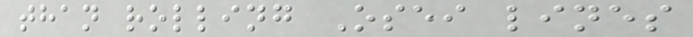than rolling Osei lines
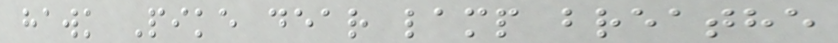hawk Pike dear lamp breathe
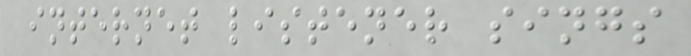internet listener sings
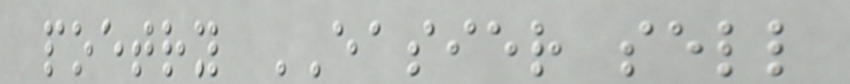poetry EASIER sell
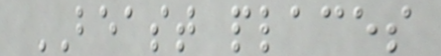BEAST places
